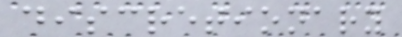discretionary
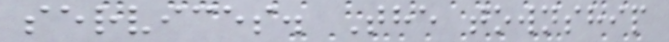services. The township
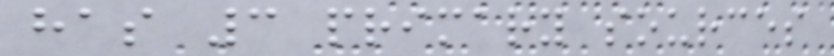has 3 primary sources
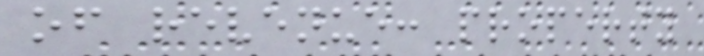of revenue: property
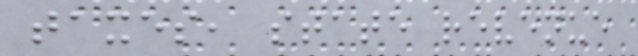taxes, state revenue
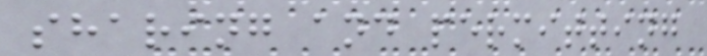sharing and permitting
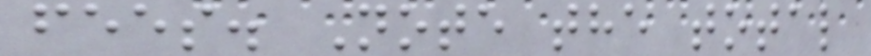fees. Note the total
